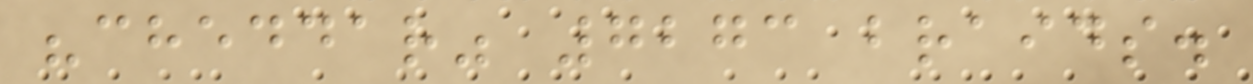"cheddar" 7273 braids.
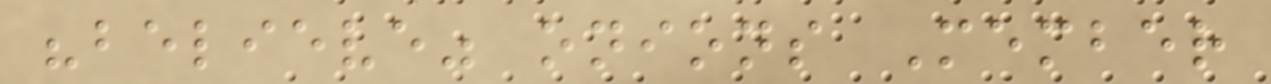"believe" onions Member
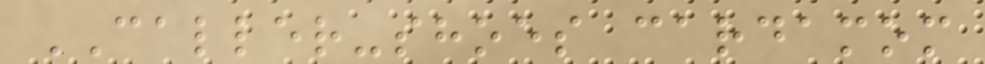CALLER-shoes cardamom
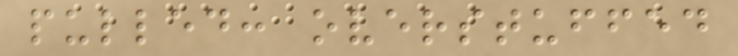pulled: overstuffed
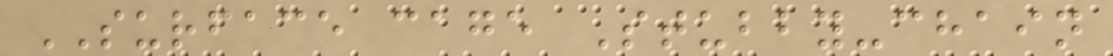SURFACE cage Stubby-chain
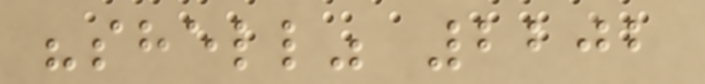"shell" 2202
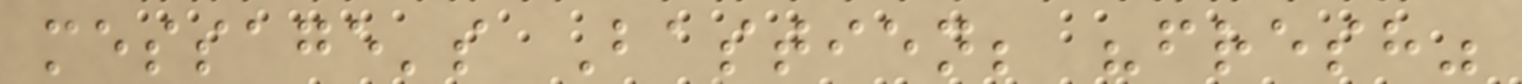message's Bastien; "fresh"
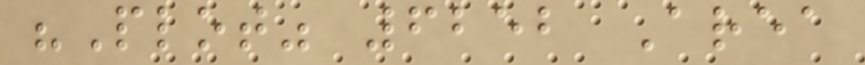"Plot" 6252 Area
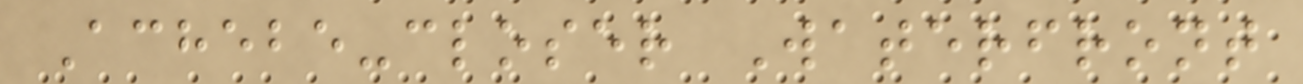Achebe-closer Waterfront
